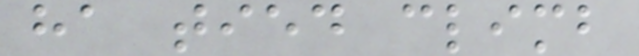ha tied climb
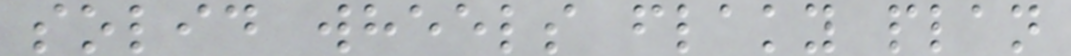solid wheels flaky plan
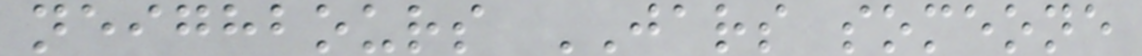neighbours JARS someone
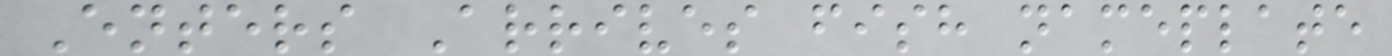Enters Arrives fish nameplate
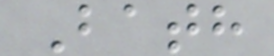Bath
